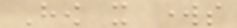How it works
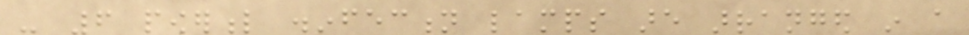- 6 powerful disinfection lamps are arranged in a
